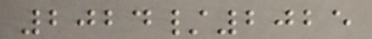2024/2025
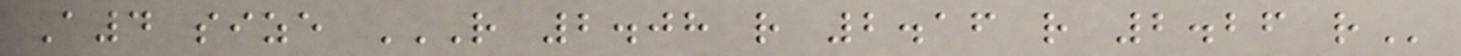A4 size R 2.08 R 2.16 R 2.26 R
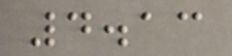4.13
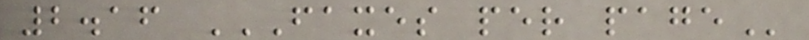2.16 FAXES PER PAGE
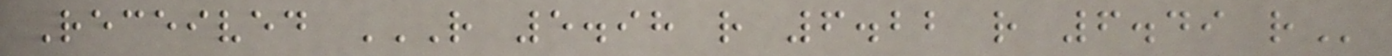Received R 5.98 R 6.22 R 6.49 R
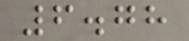6.78
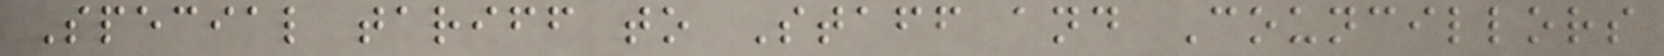Special tariff to Staff and Councillors
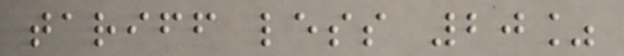tariff less 20%
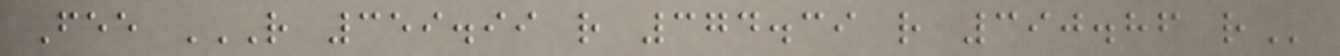Fee R 359.99 R 374.39 R 390.86 R
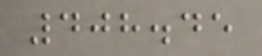408.45
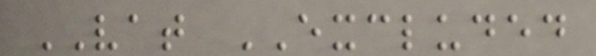VAT EXCLUDED
